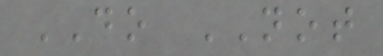DO NOT
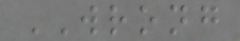WRONG
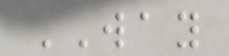WAY
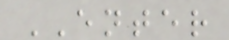ENTER
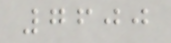7600
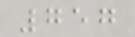757
